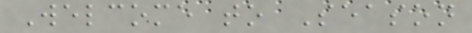Welcome to Season
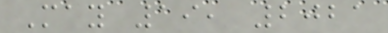May 19, 2021
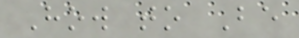How to Be
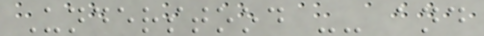Understood -- and
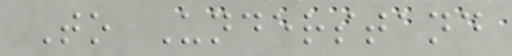To Understand
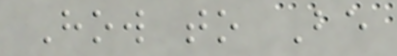How to Be
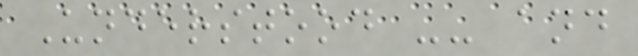Understood -- and
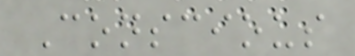Conscious
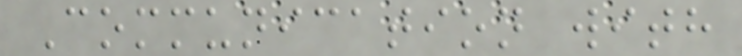Communication with
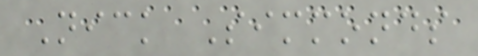Nick Simmonds
